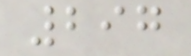297
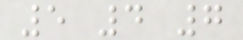5 4 7
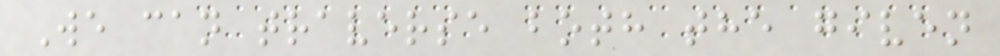We can traverse both the given
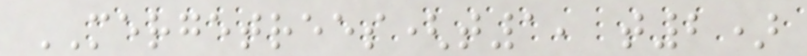MERGETREES(t1, t2)
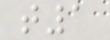t1
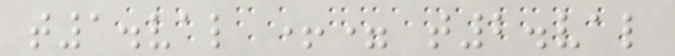t1.val += t2.val
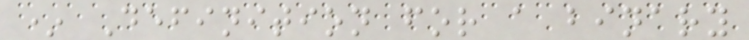* Definition for a binary
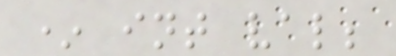* int val;
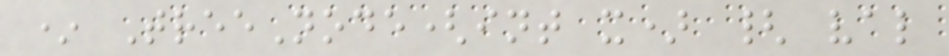* TreeNode(int x) { val
